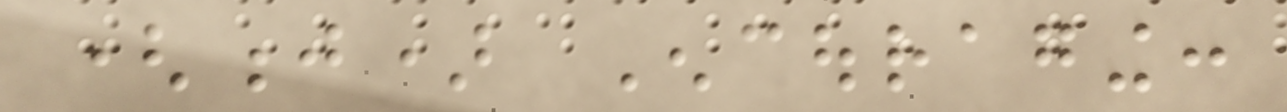(j) Encouraging:
